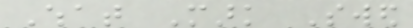What Mark Swed
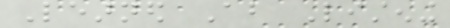Learned About Listening
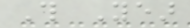This Year
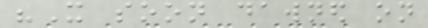"It soon dawned on
